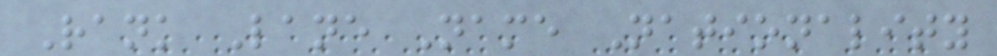Rank Lane Name Nationality
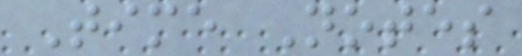Time Notes
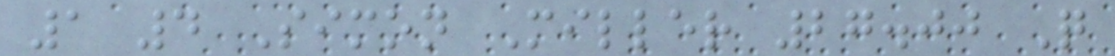1 4 Simon Miller 27.00 Q
